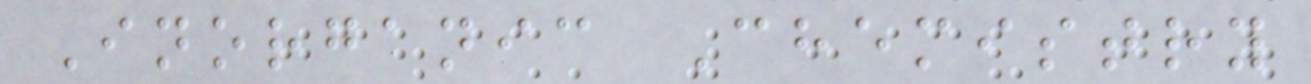Inorganic Chemistry
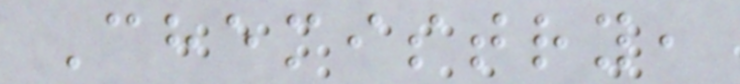Chemistry,
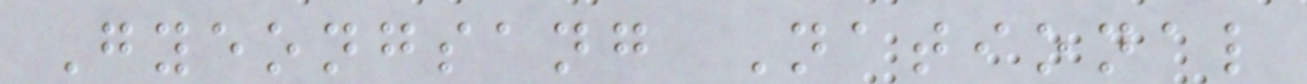Gyeongsang National
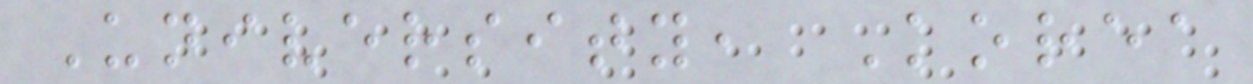University, Korea
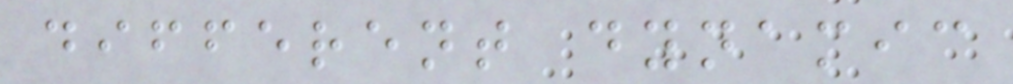different dynamic
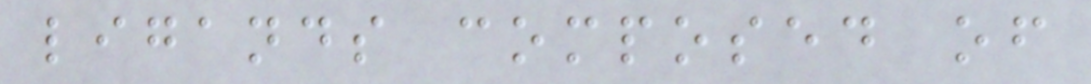ligands composed of
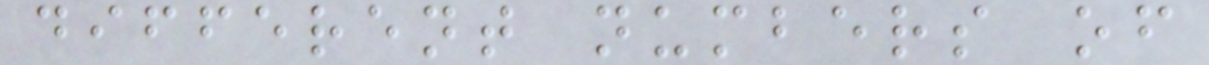different numbers of
